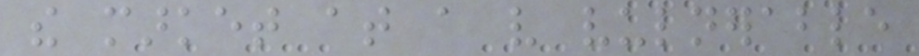the market at a very vulnerable
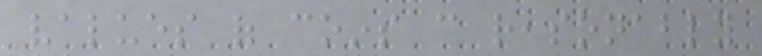values of coins can reasonably
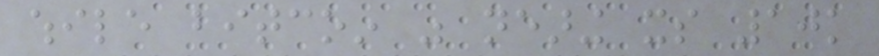while bitcoin was nearing its 10k
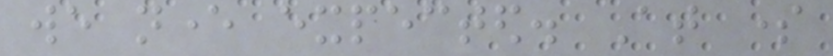we never expected. At some
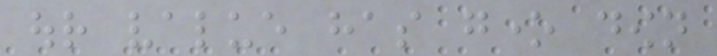our value has gone down
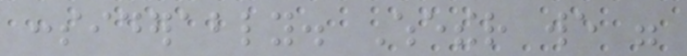considerably. Whether we were
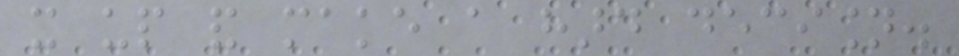it up and make a hard decision.
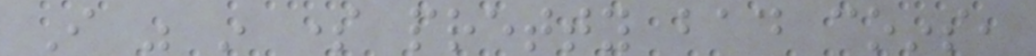I was in some pretty bad coins,
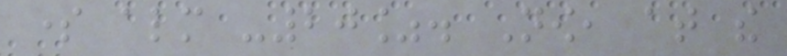some almost -20%. Now, at the
